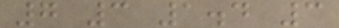7 3 1.4 3
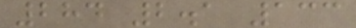284 2.1 133
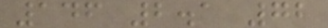146 2.1 72
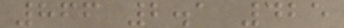866 2.1 425
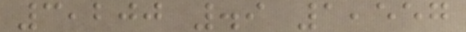3,200 .9 1,557
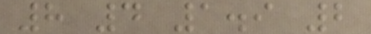8 4 1.9 2
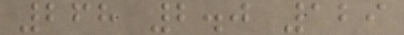268 2.0 129
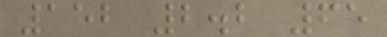152 2.2 65
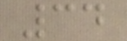34
